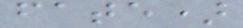fate)
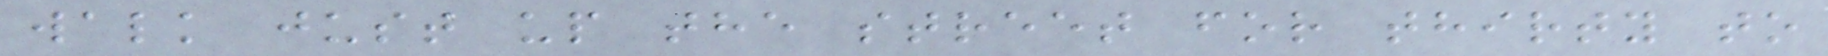walk just up the street for thirty to
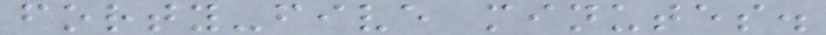forty-five minutes.
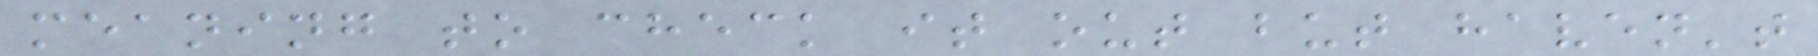meaning to check it out but haven't
